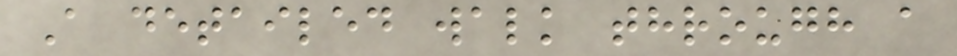A detailed walk through a
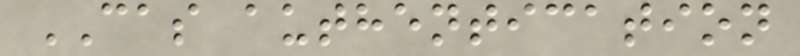CAS authentication
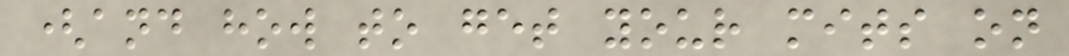(and how to get your mits on
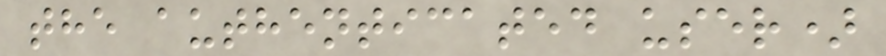the authenticated user)
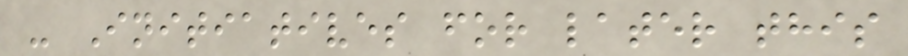- Initiatives for later this
